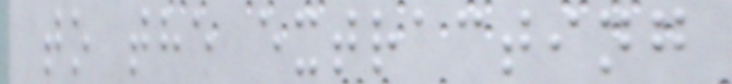to the extracting
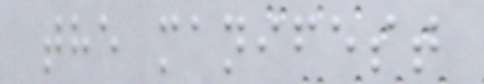the manifest
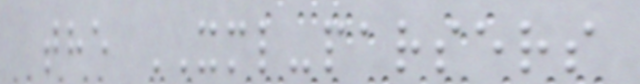the XML-parsers
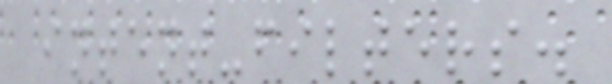intent-filters.
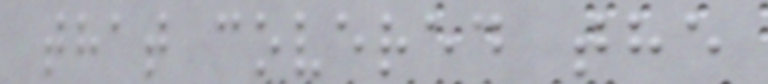that covered the
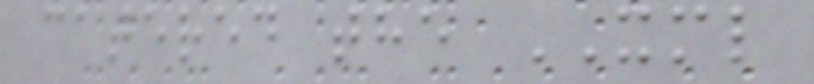catered the XML
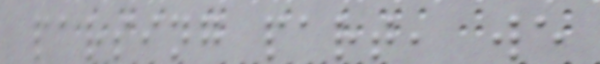parsing part, we
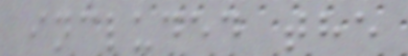included the
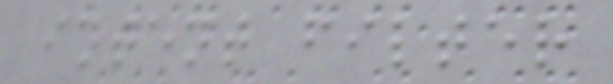intent filter
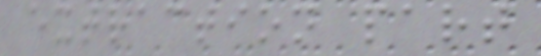extraction part
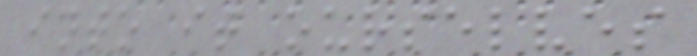into it ourselves
